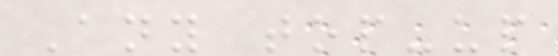Any top-up
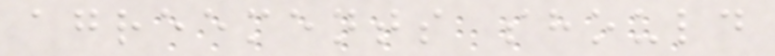agreements should
